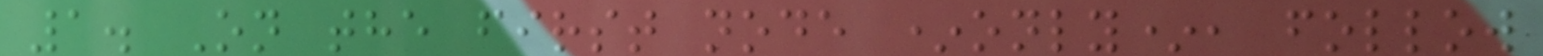1. On the first node *only*, follow
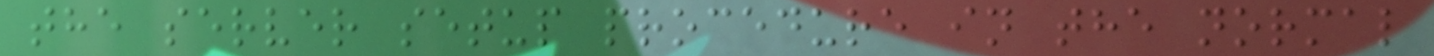the server setup procedure in the normal
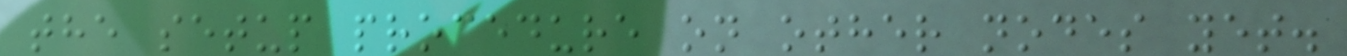the setup procedure on other nodes yet.
